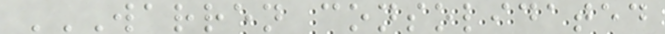WARREN CONSOLIDATED
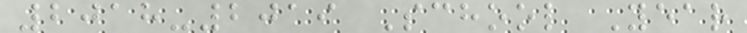2018-2019 School Year
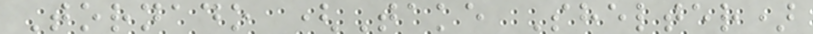Tornado (Take Shelter)
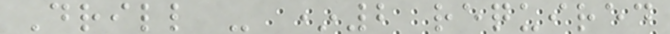Drill - *2 required
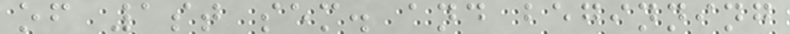of 1st sem. and beginning
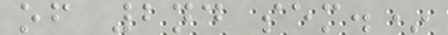of 2nd sem.*
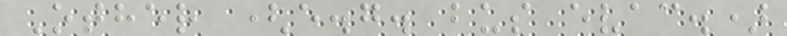Other (e.g. bus evac.)
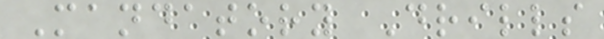Mandatory Drills
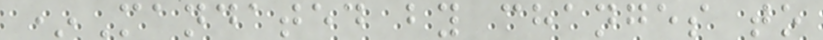*Mandated by changes to
